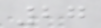27
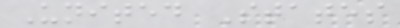United States
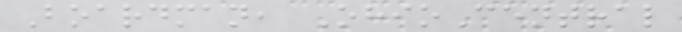Boardman, OhioCentral
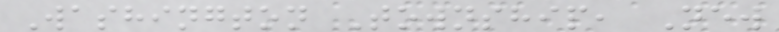Washington Township, New
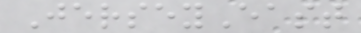JerseyEast
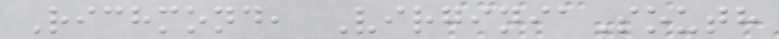Richmond, VirginiaSouth
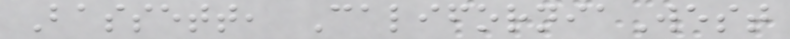Bassett, CaliforniaWest
